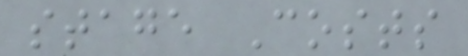stage Costs
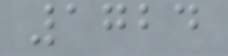1724
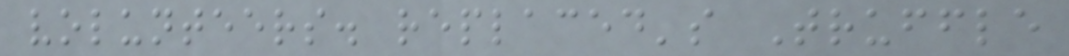volunteers. replaced's Truffle
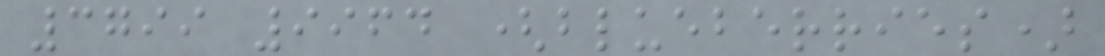3799 9964 (blueberries)
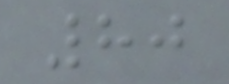80
